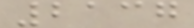2137
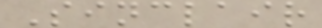Sinclair
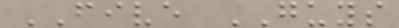FIVE GUYS
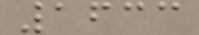1633
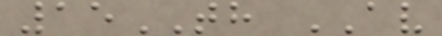15TH AV
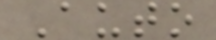Auto
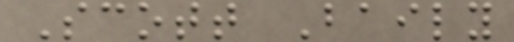Scott Baily
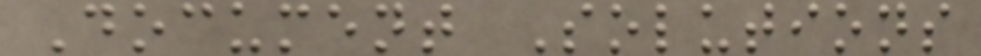Document Solutions
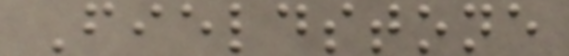Fieldstone
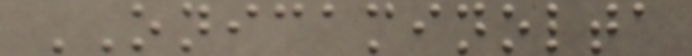ONICAMINOLTA
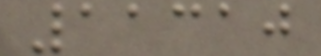11310
